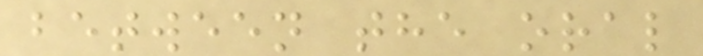between the oral
